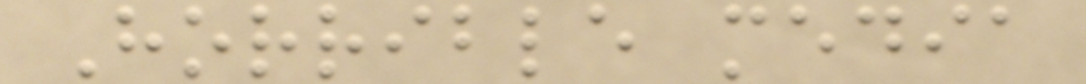Horrible media
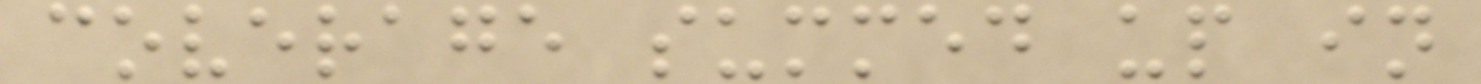coverage summed up in
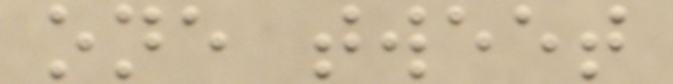one tweet
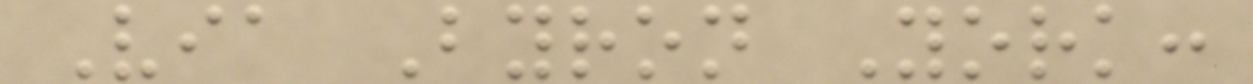Via Byron York:
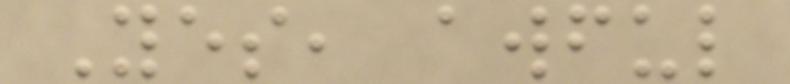Yes, awful
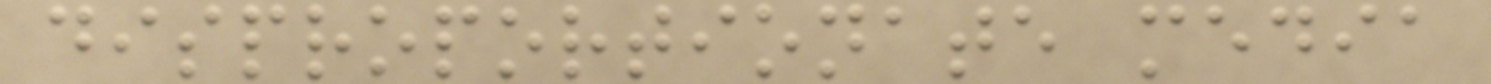disproportionate media
